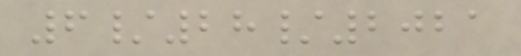6/28/2021
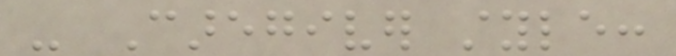- Caregiver style:
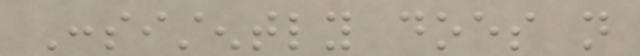Consistently does not
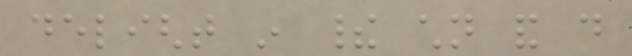delight in their children and do
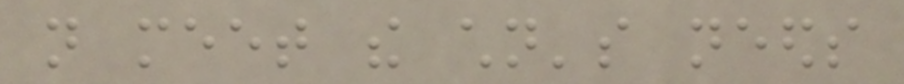not meet the children's needs
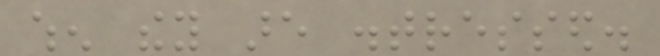when they are distressed.
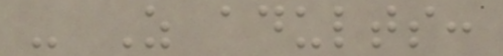- As adults:
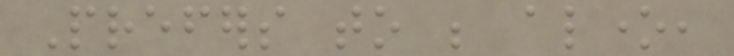Prefers to be alone,
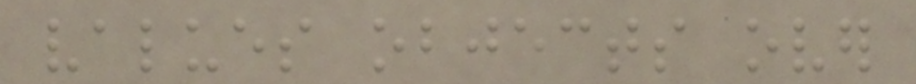values objects over
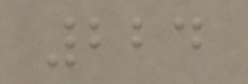224
